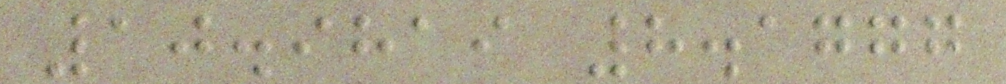10.9819 8.1777
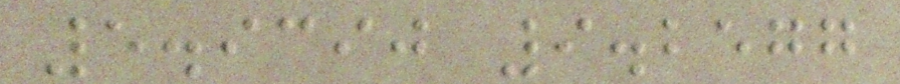5.9390 9.2577
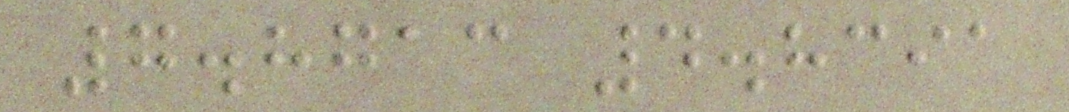7.8713 4.8391
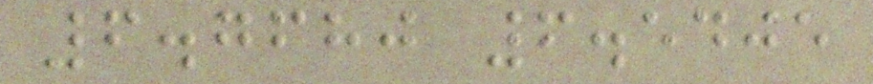6.7680 6.5405
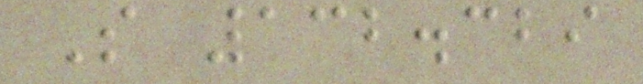S 132.329
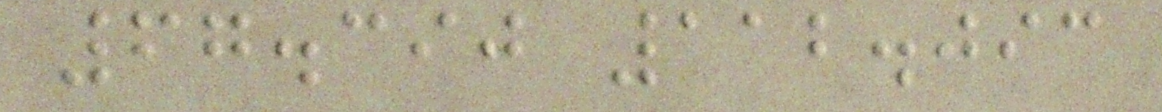67.390 112.093
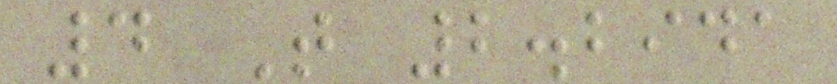4 T 2.2941
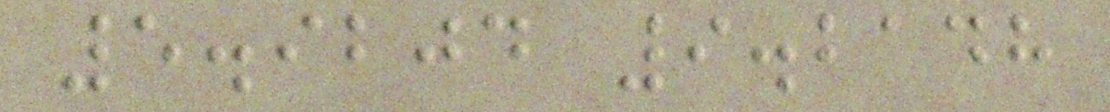5.9204 9.2148
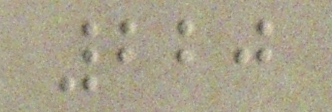220
